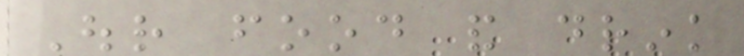Our food and drink
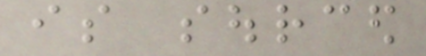is sourced
